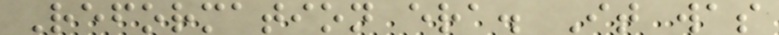Reformation era. It was
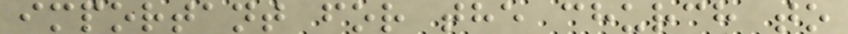important for the church to
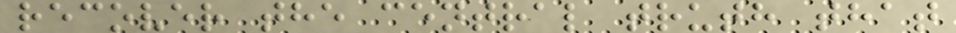recover the central truth that
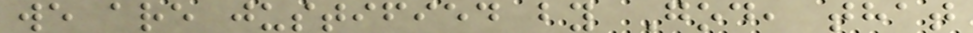we are justified by God, that
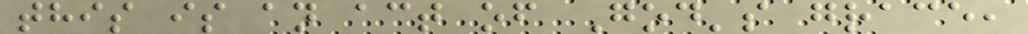this is an act of God's grace,
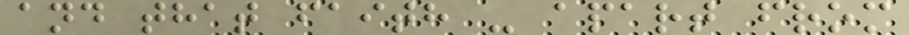and that faith - apart from
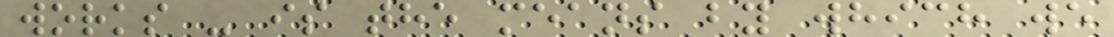works - is the means by which we
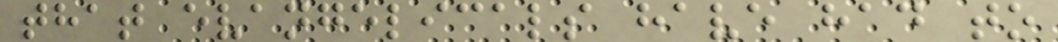that evangelicals have had to
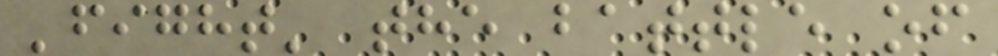'fight' the battle of
